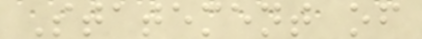Statement of
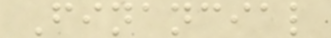Financial
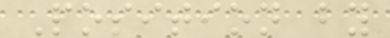Position by
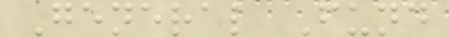General Fund
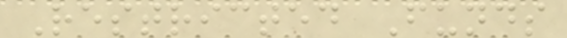Restricted Funds
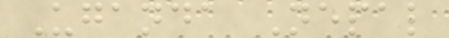Uganda Nepal
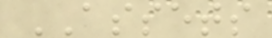ASSETS
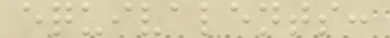equivalents:
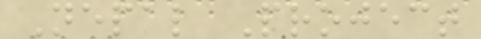Nepal Project
